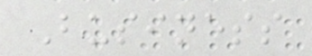Business
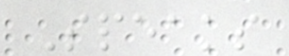Speaks
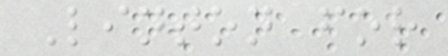Linton for
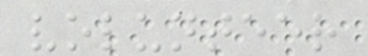volunteer
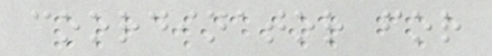coordinator for
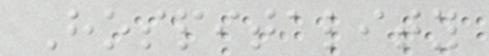Hospitality
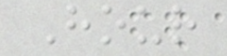Hour
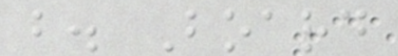b. Board
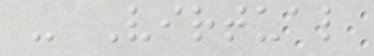- Virtual
